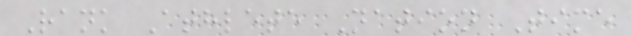Rank Athlete Nation Time
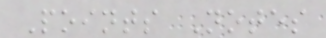Points Notes
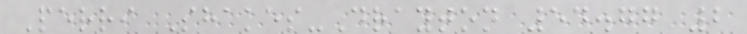Perri Shakes-Drayton 54.77 2
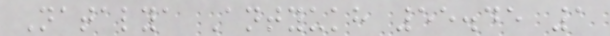Natalya Antyukh 55.45 1
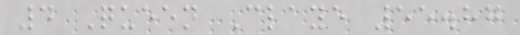4 Queen Claye 55.87
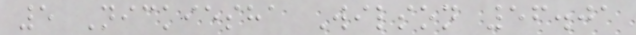5 Nickiesha Wilson 56.01
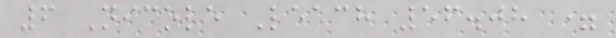6 Nicole Leach 56.08 =
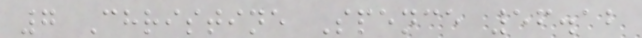7 Christine Spence 56.12
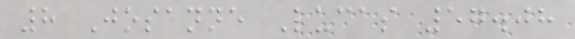8 Josanne Lucas 57.08
